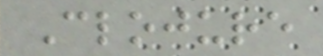Clojure
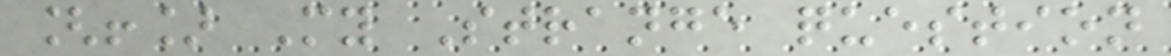[!] My Strange question
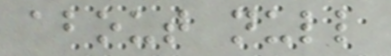about null
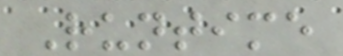Runtime
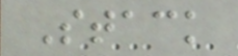Stack
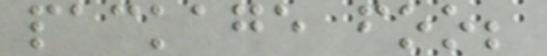package foo;
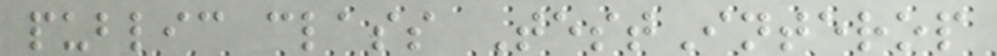public class TestInterop
